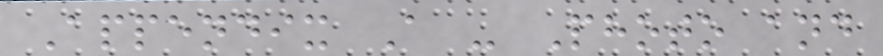Appendix A - Photo and
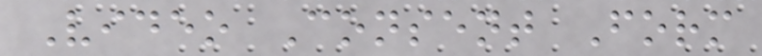Video Consent Form
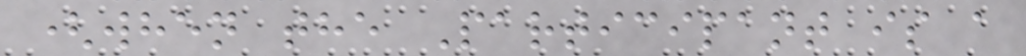(when the Participant is a
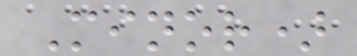Minor)
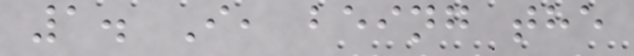1. I, being the
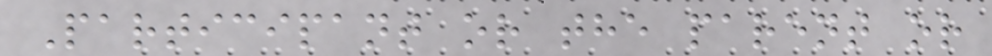Participant or the parent or
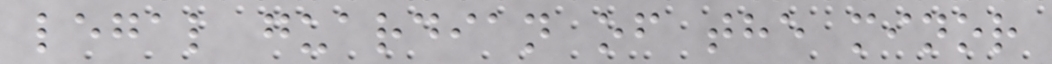legal guardian of the minor
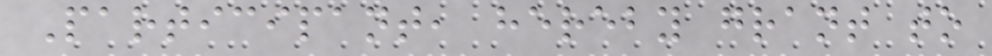Participant, hereby grant to
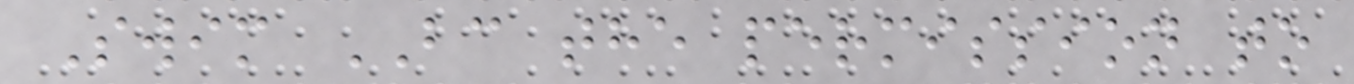Swim BC the permission to
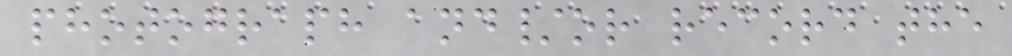photograph and/or record the
